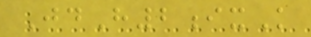JdH2ixK
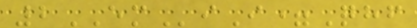2EMiI=Qhf
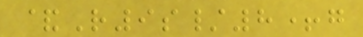&R9s/8+g
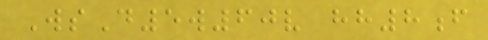WsD5w60v hh8f
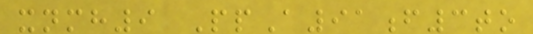xnmh9 PpA91f3to
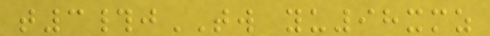t3#jTW yu98xmz
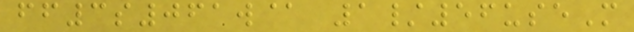ff3s061w@ 1/56useM
